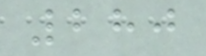280
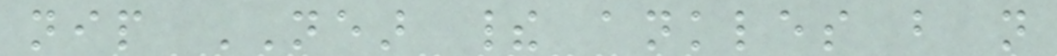nip NEAR their ankles but not
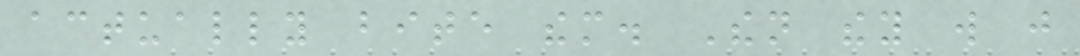actually bite them. Then they will just
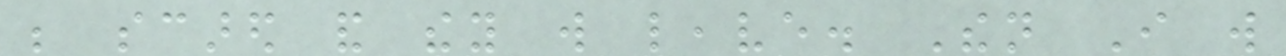be scared and they will leave. Then I will
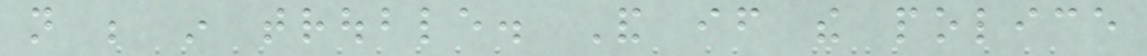not be in trouble. And if the police
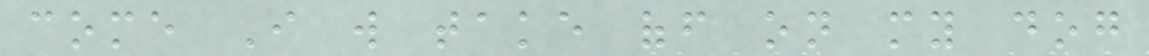come I will take off on my dog
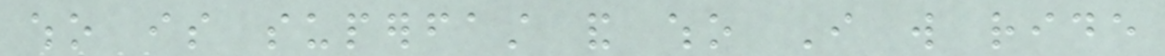who is superfast and who I will ride
